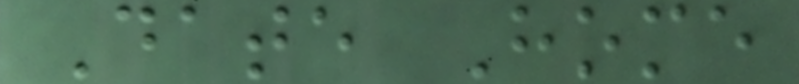Date Home
